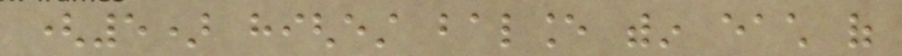(5) highest balance within each of
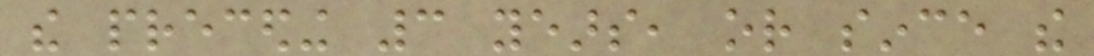the preceding 3 years, or since the
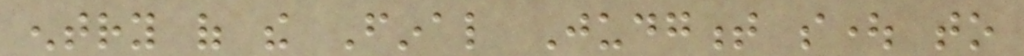entry of the Final Judgment sought to
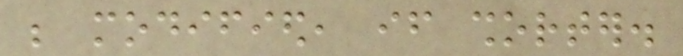be modified, if shorter.
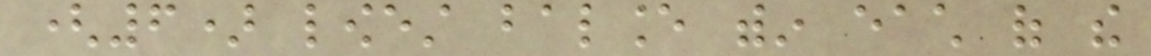(6) lowest balance within each of the
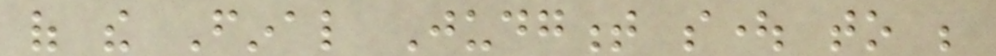of the Final Judgment sought to be
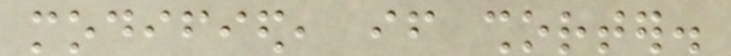modified, if shorter.
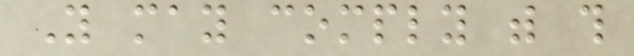You may comply with this
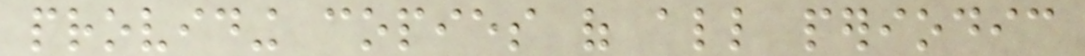providing copies of all periodic
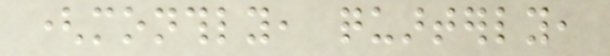(monthly, quarterly,
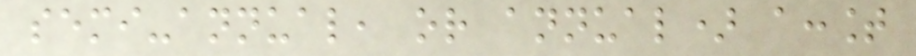semi-annual, or annual) account
